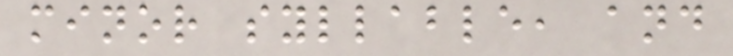minor syllable, and
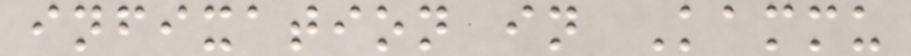infixation in Kammu
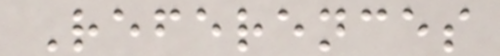References
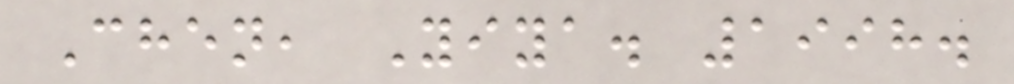Chen, Yiya. 1998.
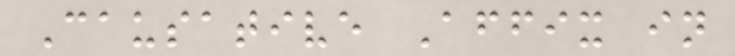Causative Affix in
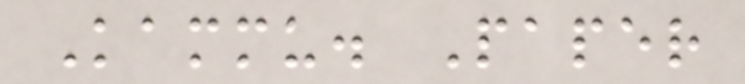Kammu. Paper
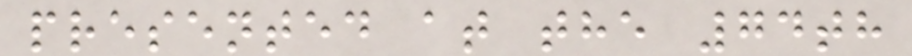presented at the 74th
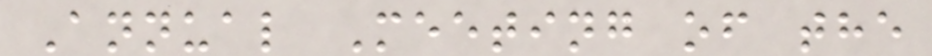Annual Meeting of the
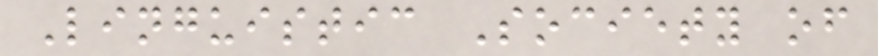Linguistic Society of
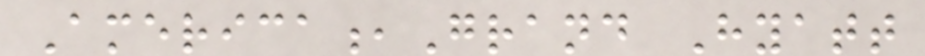America,Grand Hyatt
